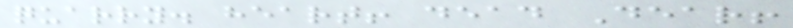quarry. heart! dead Dear!
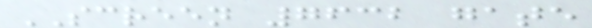SCREEN 7632 gate
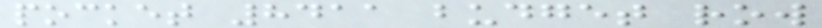pocket 8411 budget row
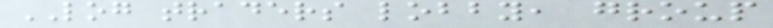LOG traders lobby, group
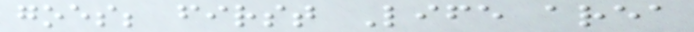goes; first Life area
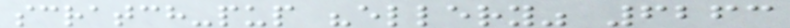scratch-pup "ellery" 6263
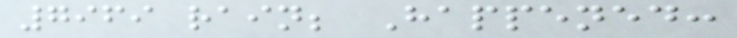7969 rain; Happened:
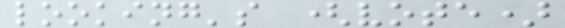looking's (vote)
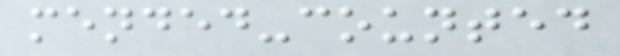mended-counted
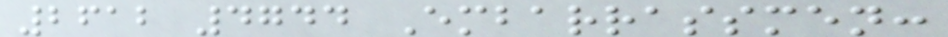2612 4744 Embarrassmen:
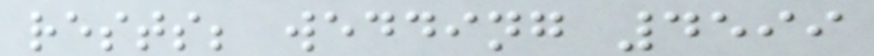rests; wedding 4599
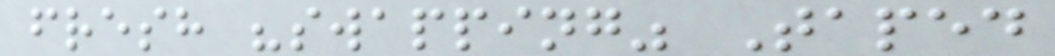fresh "swapping" Taped
